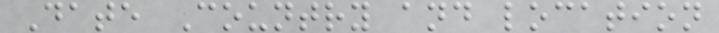Date Country and location
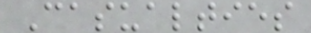Casualties
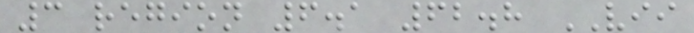3 region 6.1 62.8 VII
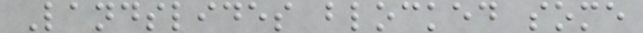Landslides blocked some
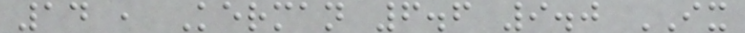14 , Kerman 6.6 9.0 IX
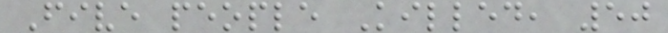Five people Killed, 50
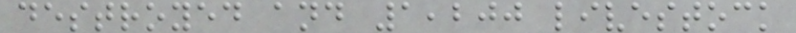destroyed and 1,200 livestock
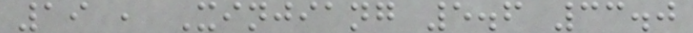19 , Xinjiang 5.6 33.0
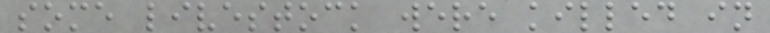some livestock were killed in
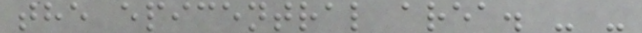the epicentral area. - -
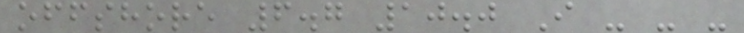offshore 6.7 10.0 I - - -
